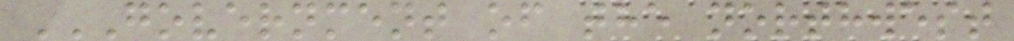GOVERNMENT OF THE NORTHWEST
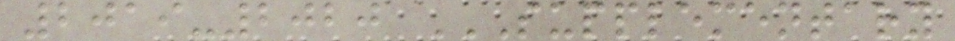2019-2020 SUPPLEMENTARY
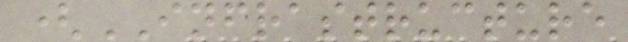(INFRASTRUCTURE
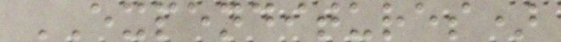EXPENDITURES)
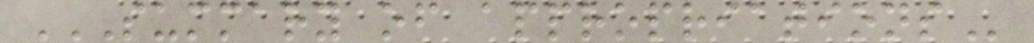SUMMARY OF APPROPRIATIONS
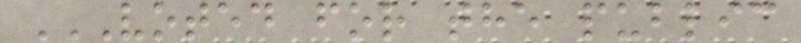VOTED FOR THE PUBLIC
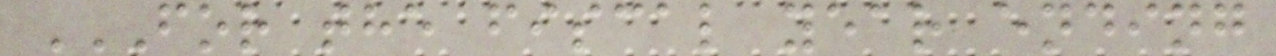FOR THE FISCAL YEAR ENDING
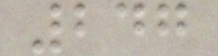247
